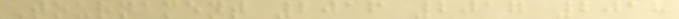Tournament 2016 2017 2018
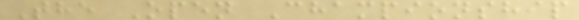The Open Championship
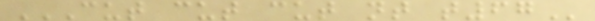CUT CUT CUT NT T67
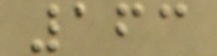163
